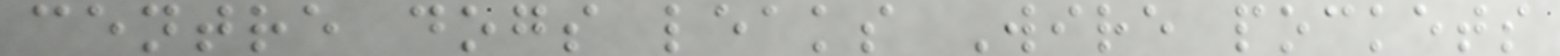centre dogs leaks Wire pockets
